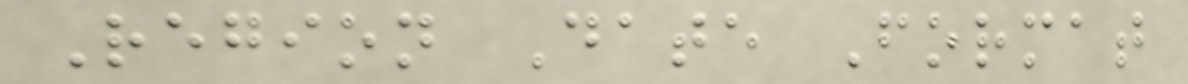Region Date Format
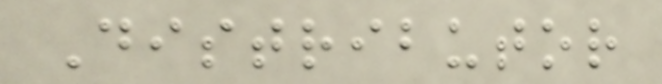Distributor
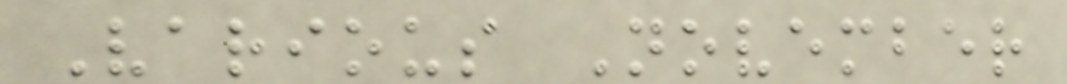Various November
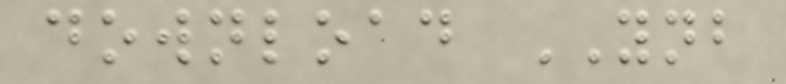download YNB
